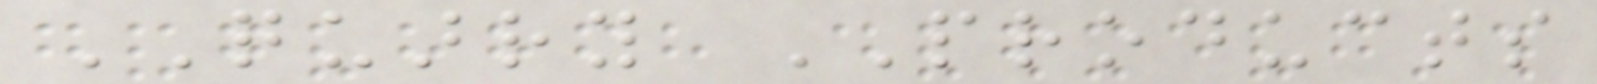QUARRY PRODUCTS
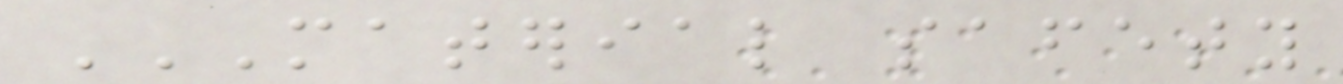MATERIAL SAFETY
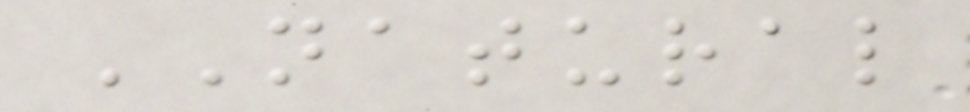NATURAL
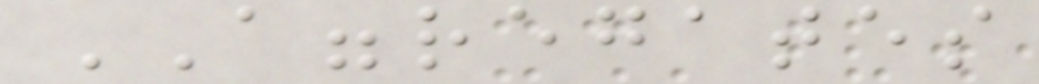AGGREGATES
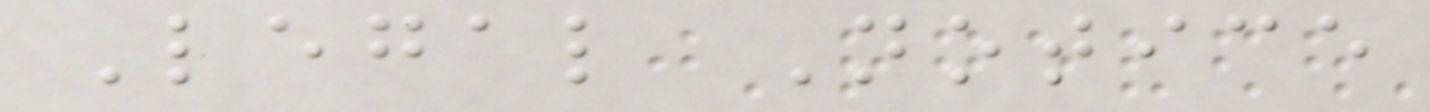Legal Notice
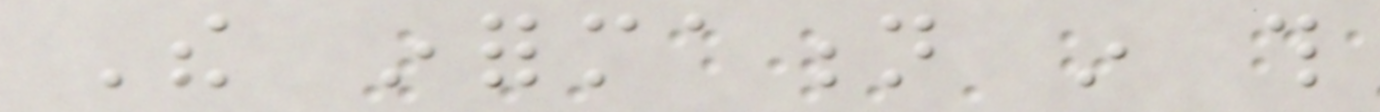The information in this
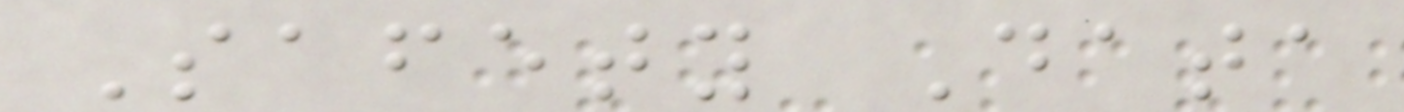Safety Data
